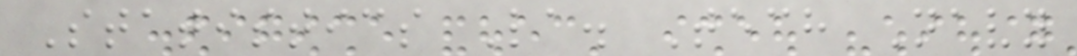Statistics La. Tech Navy
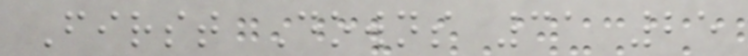First Downs 31 25
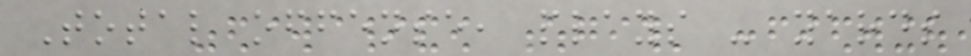Total offense, plays - yards
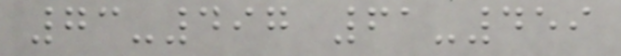73-497 61-459
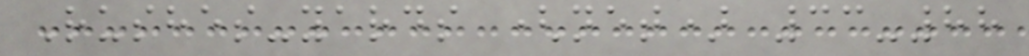Rushes-yards (net) 33-88
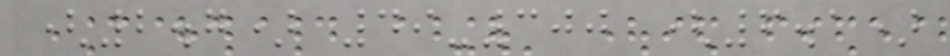(2.7) 49-300 (6.1)
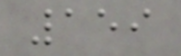159
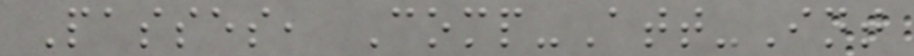Passes, Comp-Att-Int
